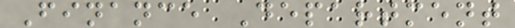Finance Department
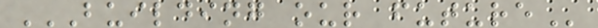BUILDING OUR FUTURE
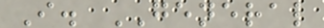I. GENERAL
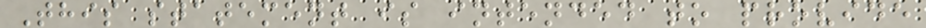This statement is intended to provide
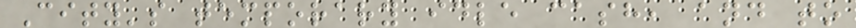City's temporary idle cash, and to
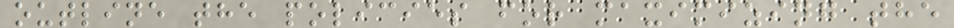outline the policies for maximizing the
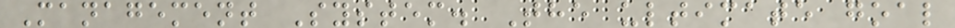Management System. The ultimate goal
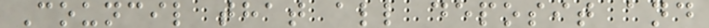Council that all deposit and
